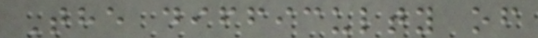The difficulty of
